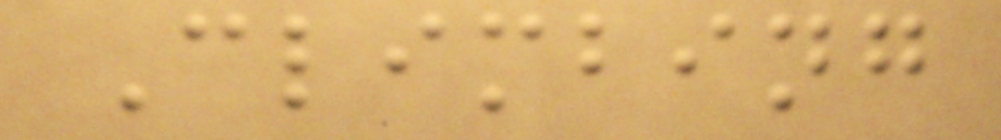Climbing
